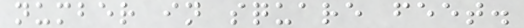number in square feet.
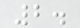2.
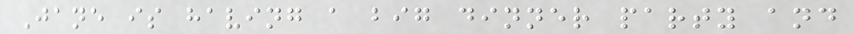Jane is having a big dinner party and
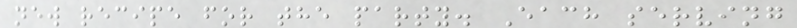new recipe for the party. Each serving
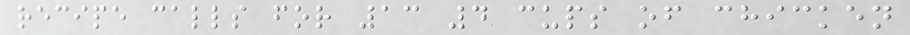recipe calls for 13 4 cups of chicken
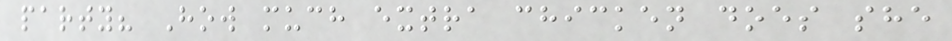party? How much extra chicken does she
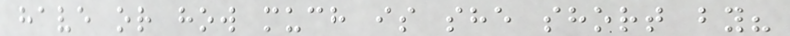have or how much is she short by?
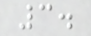3.
